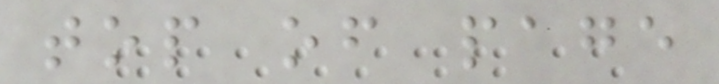top of page
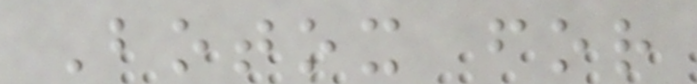Botox for
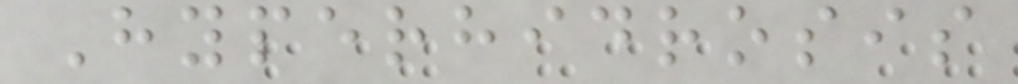Hyperhidrosis
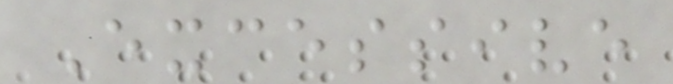Excessive
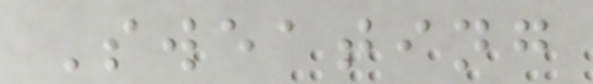Sweating
